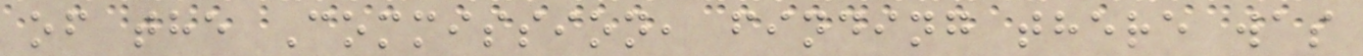of the Commission, finding there was
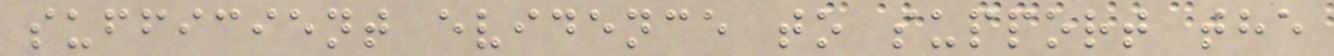sufficient evidence to support the
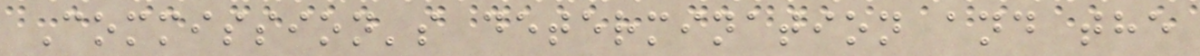Commission's determination and the
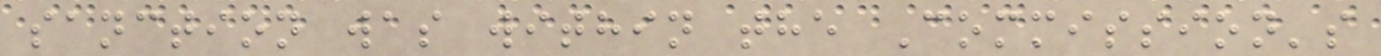sanction was within the Commission's
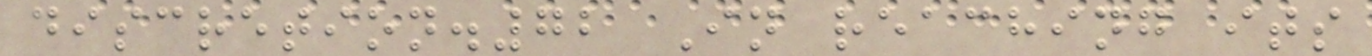discretion.72 In reaching its
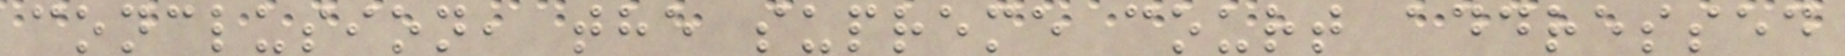conclusion, the supreme court addressed
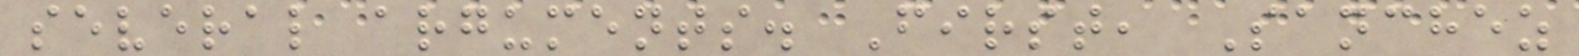several arguments. First, Sanchez
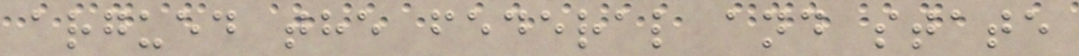argued the federal and state
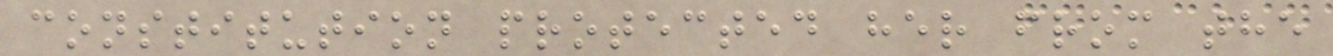constitution protected her from the
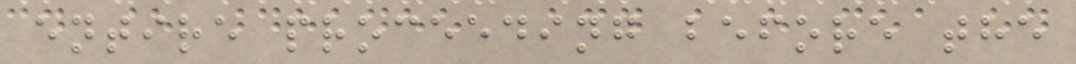entire proceeding before the
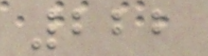222
